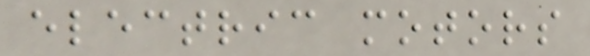electric motors
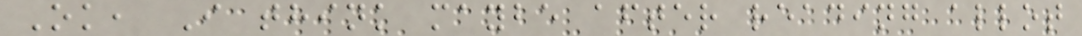Ok, I think maybe after reading allot
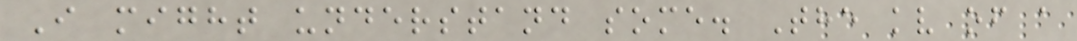I might understand some. The kv of a
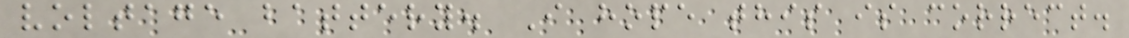voltage battery. I hope this is correct.
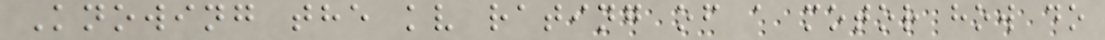Knowing the kv rating of a motor how do
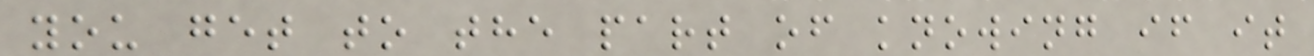you get to the part of knowing if it
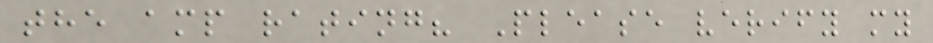the amp rating? Please verify my
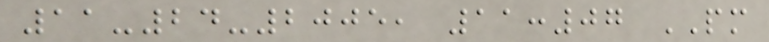11-24-2005, 11:07 PM
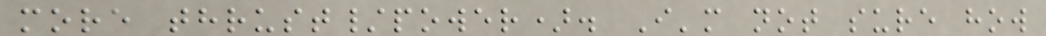more thrust/power). I'm not sure how
